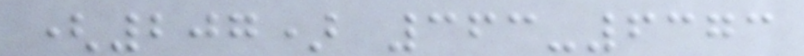(207) 363-6373
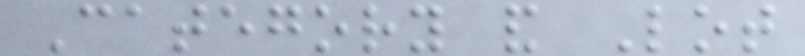Category and Lot
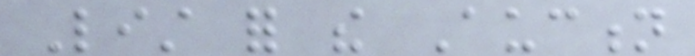List for the Auction
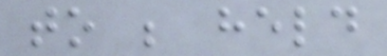to be held
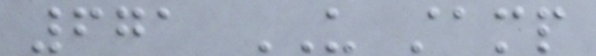671 US stamp
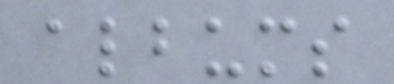albums
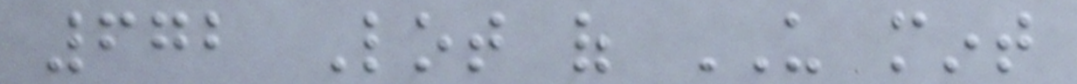672 Lot of US mint
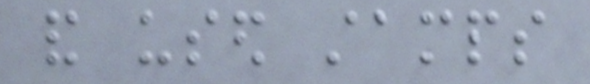and used stamps
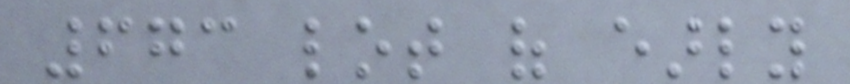673 lot of early
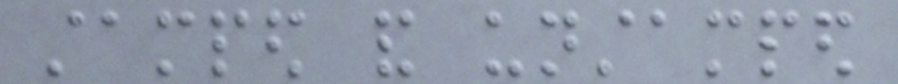stamped and unstamped
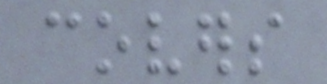covers
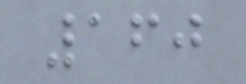160
